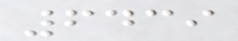6439
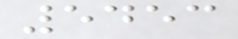5453
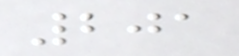201
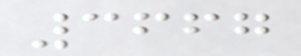3667
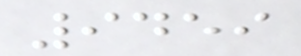9459
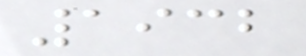1932
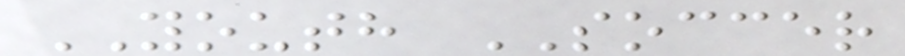YOUTH SOCCER
